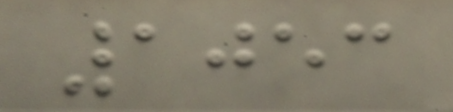1053
